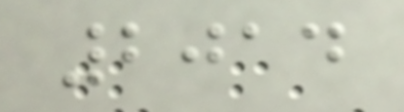2014
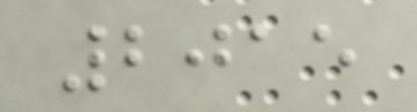2015
